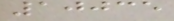10035
